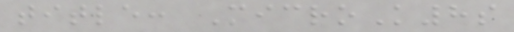title: MicroK8s
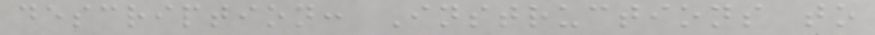description: Instructions to
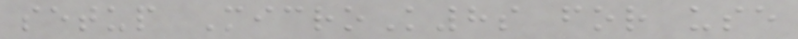setup MicroK8s for use
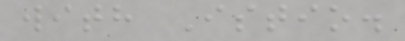with Istio.
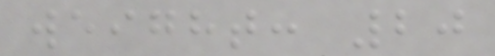weight: 20
